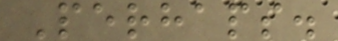Perhaps.
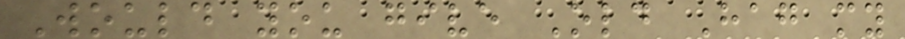Would you give Old Hag my
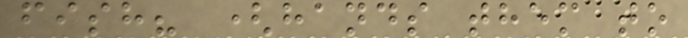fish? (hands them to
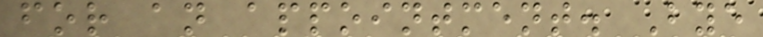for an appointment. Bye
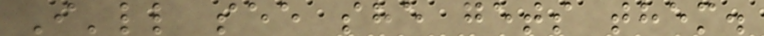I'll see she gets them.
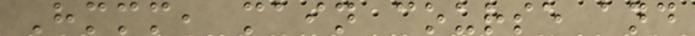Hmmm, main course and
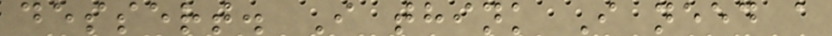dessert. I think I need a
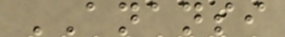ANANSI
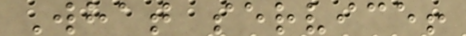What service!
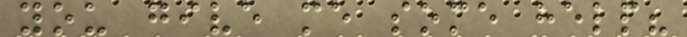you give me some help?
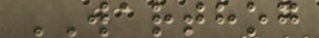WARTHOG
